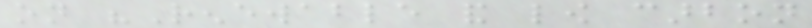on "Renewable and low carbon
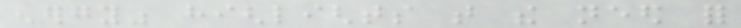energy" highlights that the need for
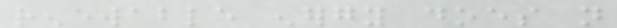renewable energy does not
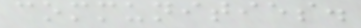communities.
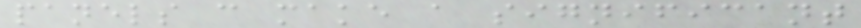panels can make a significant
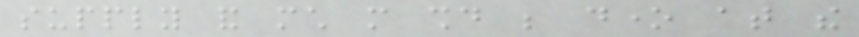supply and much more should be done at the
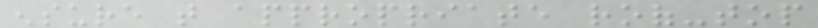ensure that appropriate roof-top
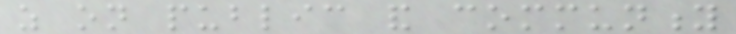as on public and community
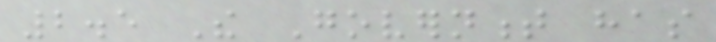2.5 The Government has
